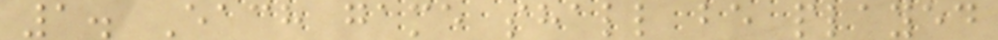1. Each game shall be played
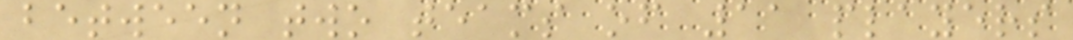between two teams of 11 players
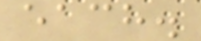each.
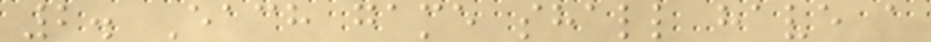2. Each game shall have a
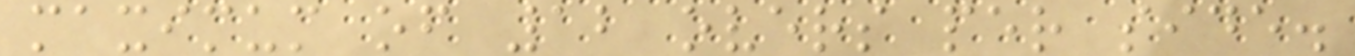maximum of 12 overs per side.
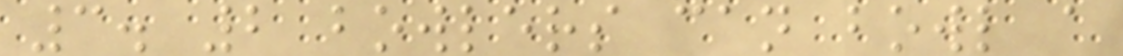3. 2 bowlers can bowl a
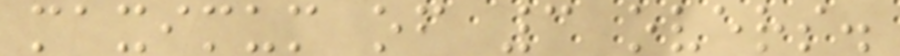maximum of 3 overs.
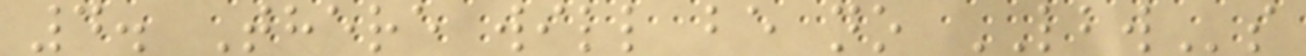4. There will be no LBWs
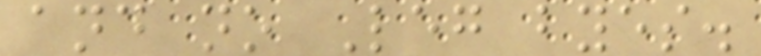and no Leg byes.
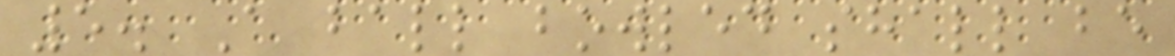5. A ball bowled shall be
